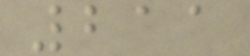211
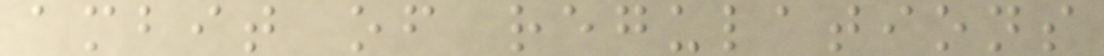ambit of regulations
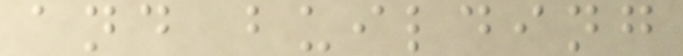and building
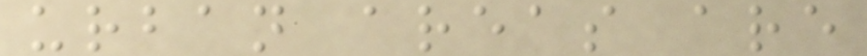urban areas are
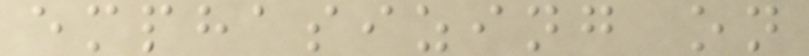emphasizing on
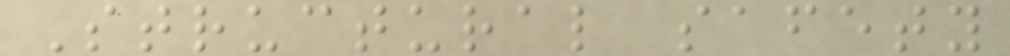Structural safety
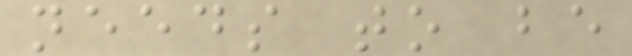needs to be
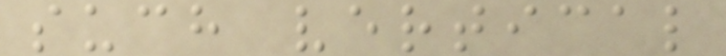such vertical
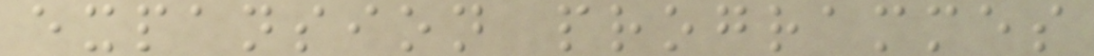expansion programmes
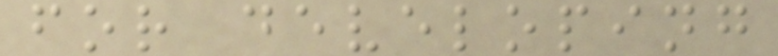for developing
